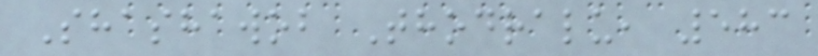Shashawob Thodralu, 583
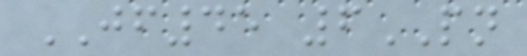JF45 6PN
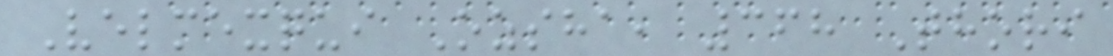Velmexqui Ozsha, 368 Thori
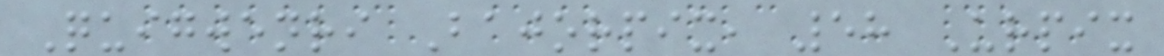Quigwenri Bajorpix, 58 Urpix
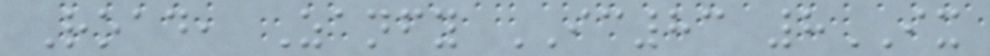Road, Zanfy IC83 8IX
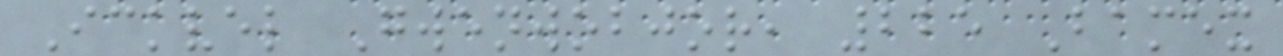Ickvel Gwenwobjor, 225 Bamex
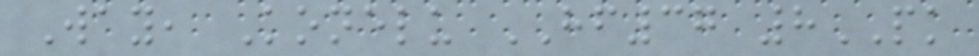Way, Konelu HF37 8PK
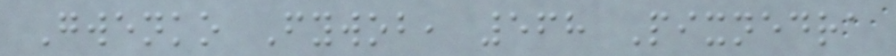Gwenko Fywob, 568 Pixnedra
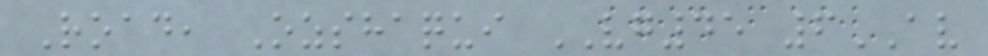Road, Ozshaqui VG45 6AV
